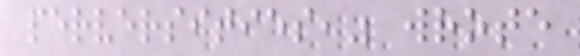perversities," wrote
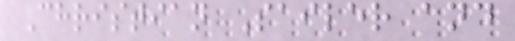Christian Sailer and
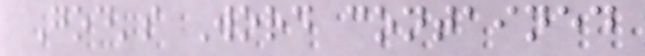God's Word contained
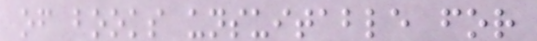of books unsuitable for
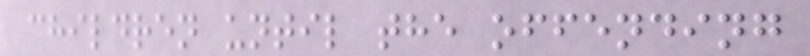children until the offending
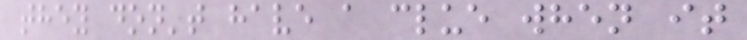they don't have a clue when it
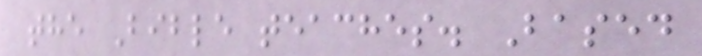the Bible teaches. Based
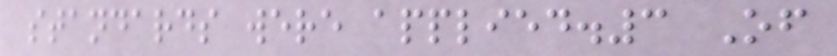standards were applied.3 Of
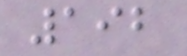192
